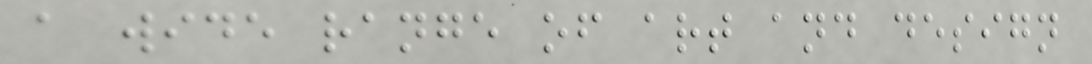a wide range of art and design
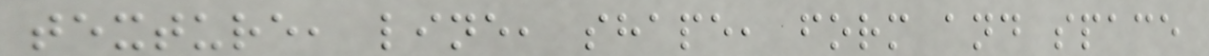texture, line, shape, form and space
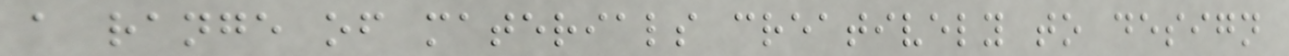a range of materials creatively to design
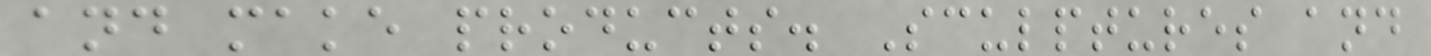and make products. Sculptures and
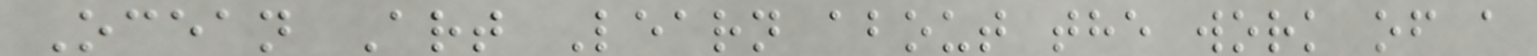Ocean Art Learn about the work of a
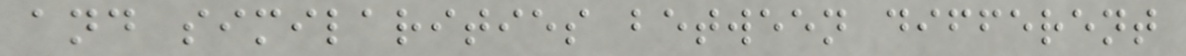and similarities between different
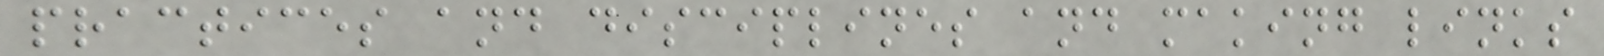practices and disciplines and making links
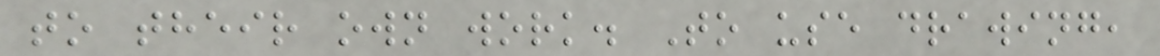to their own work. To use drawing,
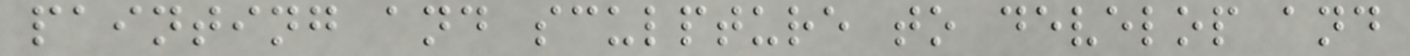painting and sculpture to develop and
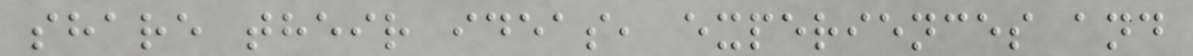share their ideas, experiences and
